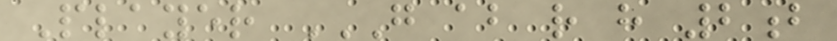Player G AB R H 2B
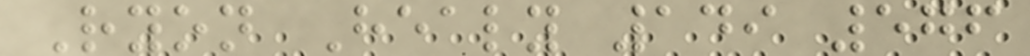Ryon Healy 149 576
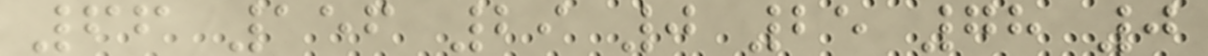66 156 29 0 25 78 0
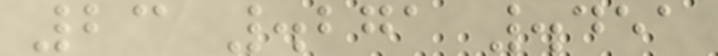23 .271 .451
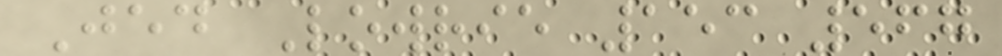Jed Lowrie 153 567
